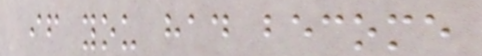if you had become
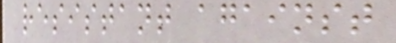resistant against
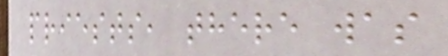priests, there was
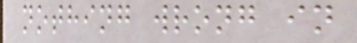nothing wrong in
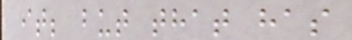it; but that has
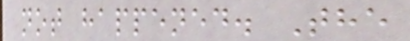not happened. The
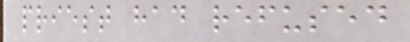priest had refused
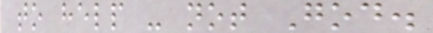to help - not God.
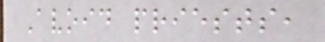Avoid priests,
